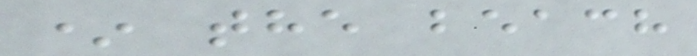* the beach
